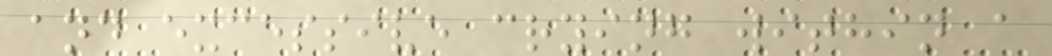and excessive crying within a
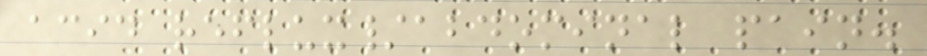acid reflux/abdominal pain.
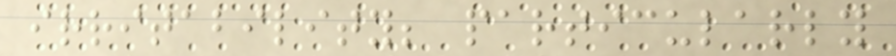irritability; particularly
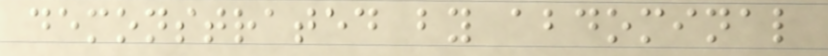demonstrated by abdominal
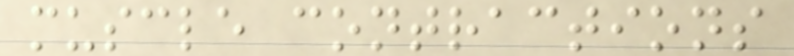muscle contractions
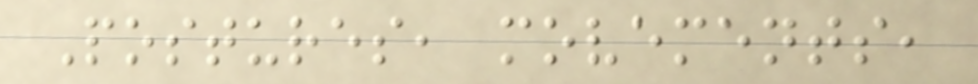Postures, movements,
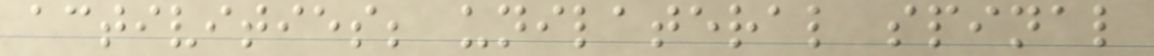activities; unilateral spinal
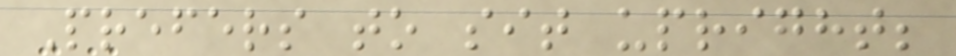Prefers to sit upright;
